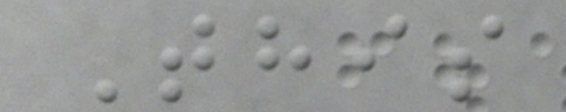This
